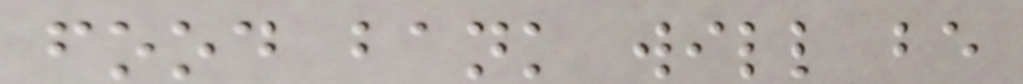food bank will be
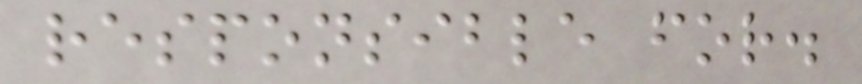responsible for.
